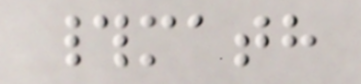#math
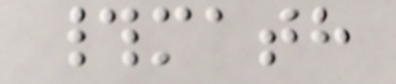#math
